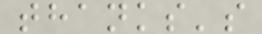thanks's
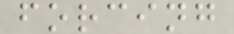forcing
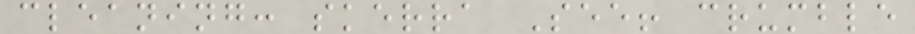cleaning: skerra See! crumble
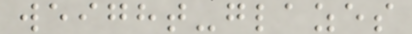weight-glazes
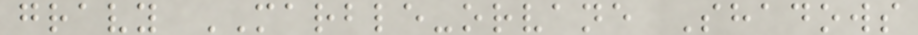gravy MARBLE-orvane Shadows
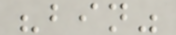"bin"
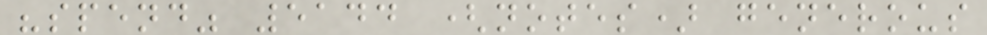"spend" 5144 (notes) generous
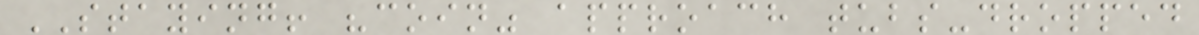STAYING! "coin" approach tubs-dropped
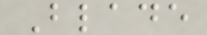Blade
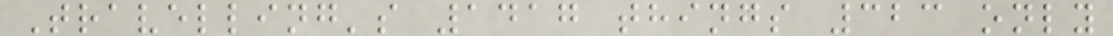Travelling's 1417 things 323 only
